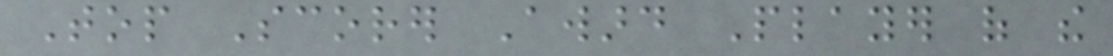Top Scorer Award Player of the
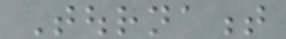Tournament
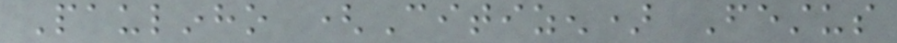Paulinho (Citizen) Festus
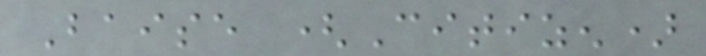Baise (Citizen)
